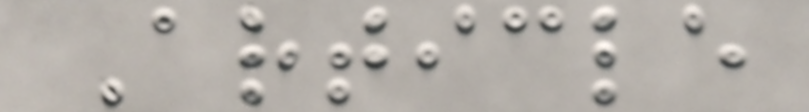Article
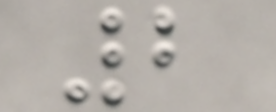2
